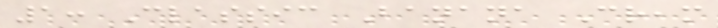1: Classic Banana Cream
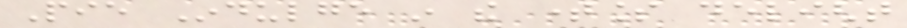Pie Indulge in the timeless delight
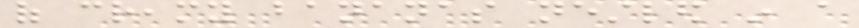of creamy bananas nestled in a
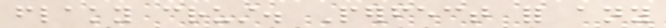flaky crust. Perfect for any
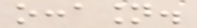occasion.
